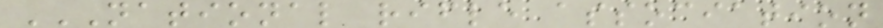NATIONAL RIFLE ASSOCIATION
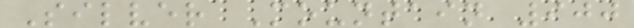Silver Mountain 900
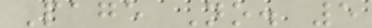Page No. 5
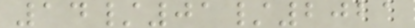14/01/2021
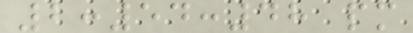2:54:48 pm
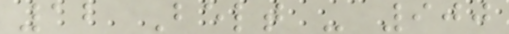12 Belt - 900
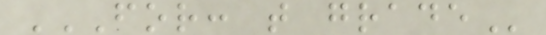FOR: T GRADE
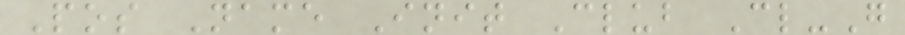Pos Name Init Club Cl-G
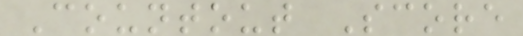Countout Score
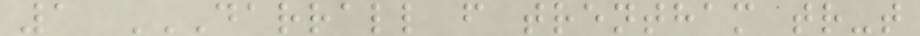1 DARRALL F TRENTHAM TR-T
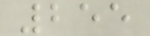255
